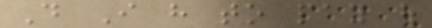Do I have to pay out
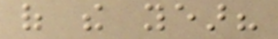of the year?
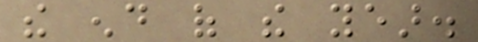the end of the year.
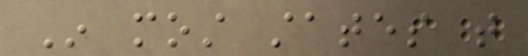In most states that
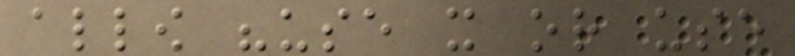allow "use it or use
